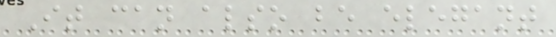It can also be elegant
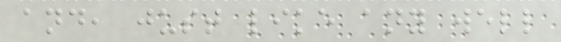and, just like any well
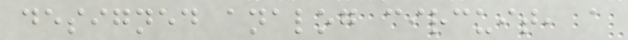designed analog circuit, a
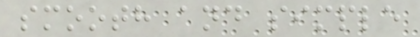smooth and simple
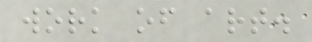work of art.
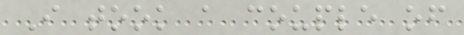I took a couple of
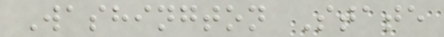Washington State
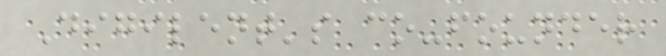Digilent's co-founder
